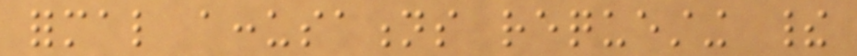formal accusations requesting their
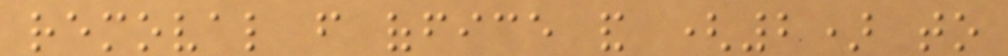removal from office and (2) to
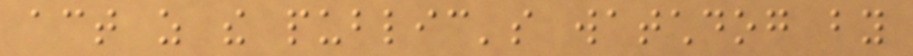act as the public's watchdog by
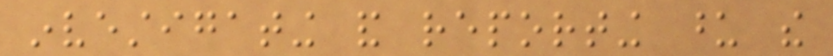investigating and reporting upon the
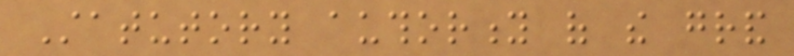Statutory authority of the grand
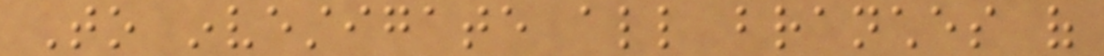To investigate all branches of
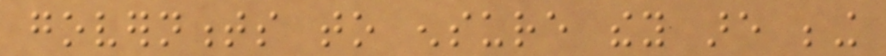governments to ensure they are being
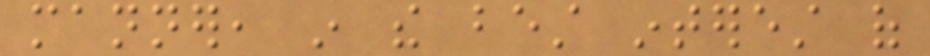manner, in the best interest of
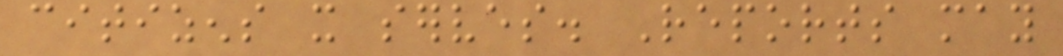citizens it serves. Reports may
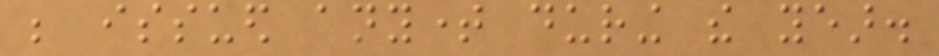be issued anytime during the year.
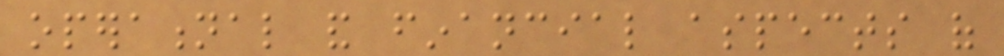operational and financial aspects of
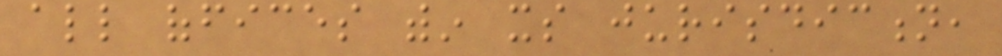all offices within its jurisdiction,
